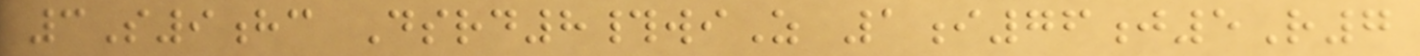3S9hc Dsrd8#wiZ 1i76j5R7
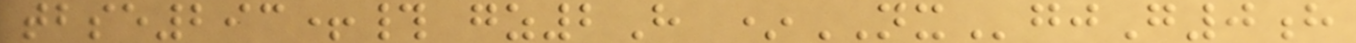tbse293+# gz2H *NXgjG0h
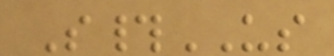S#US
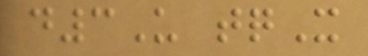d3U tqX
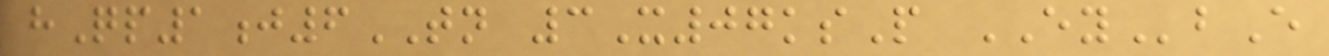hQp1j6TN 3X07ksP EYbE
